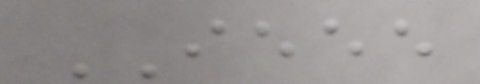IEEE
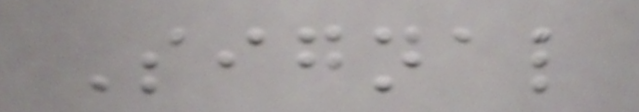Signal
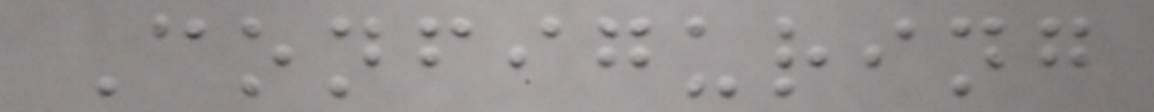Configuring
